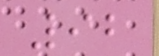92
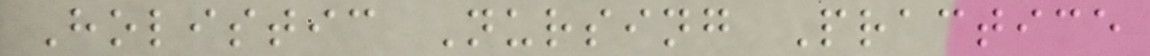Holistic Nursing Practice
